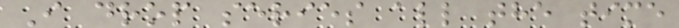I drop series all the time
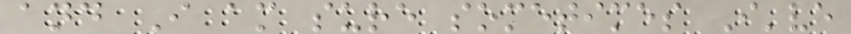and I am sure sometimes I've
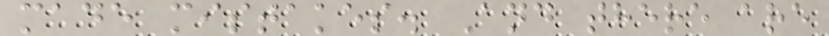made mistakes. And there are
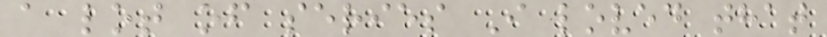a lot of series I loved that
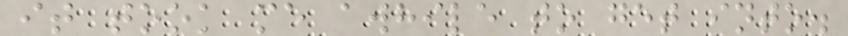it took me awhile to get into.
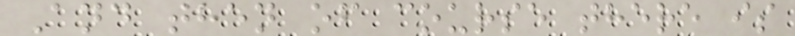And then of course there is
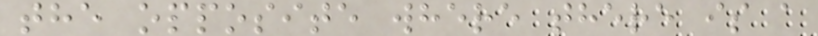the opposite where there is a
